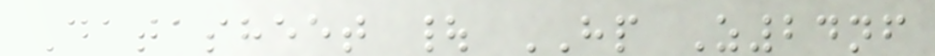Datasheet | HP Z24nf
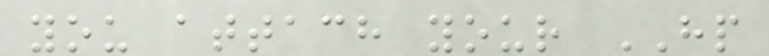you attach your HP
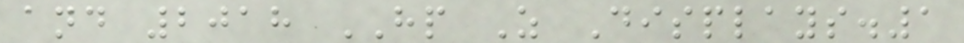and 2018 HP Z Displays.1
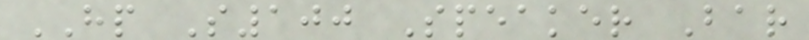HP S100 Speaker Bar
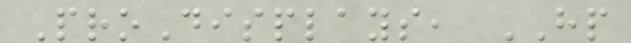ProDisplays, HP
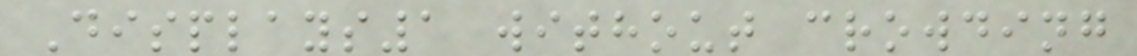Displays1 without crowding
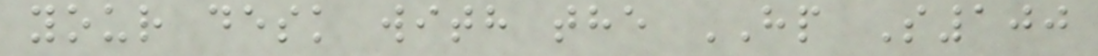your desk with the HP S100
